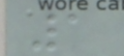1
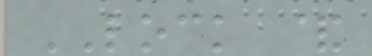LOCK &
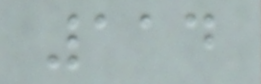114
